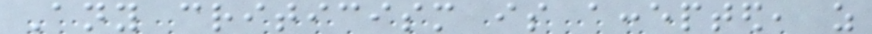Any criticism is accepted, as
